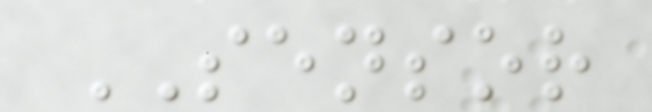SENSOR
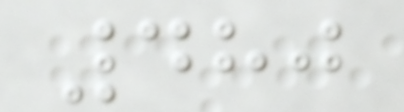480
